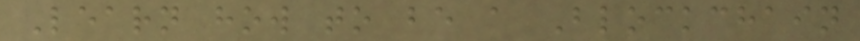Learn how to be a Blockchain
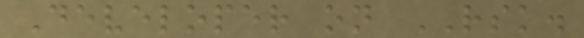Developer on RSK.
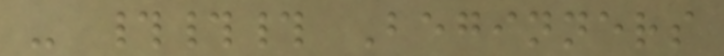- ### Beginners
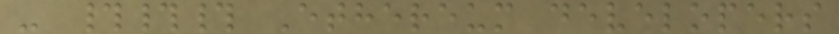- ### Ethereum developers
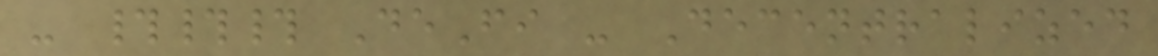- ### DeFi - Decentralized
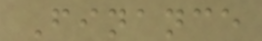Finance
